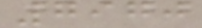7970
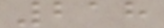218
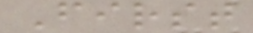First
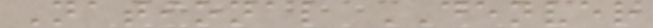National DENVER
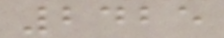2425
